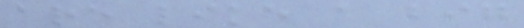are like a big
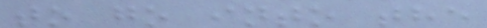to go into the
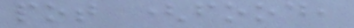pot (food,
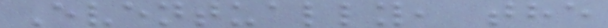Eventually, the
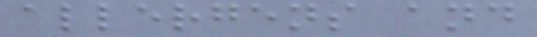allergens and
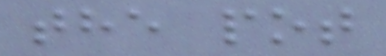the pot
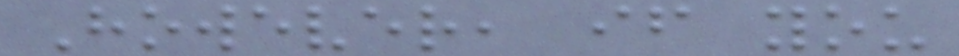However, if you
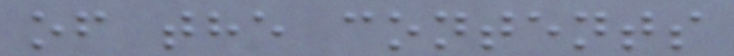of the contents
